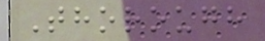Thorough
